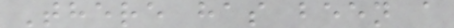There has been a
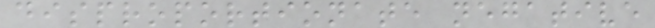disproportionate negative
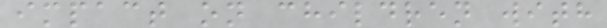impact on children with
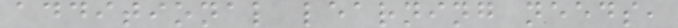additional learning needs,
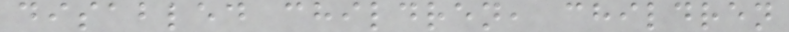disabled children, children
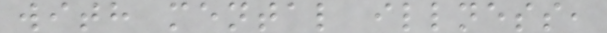with mental illness,
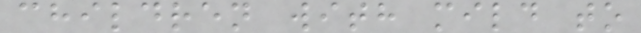children with mild to
